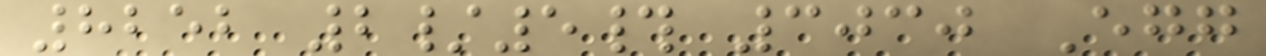8252 2/5# 3030 Egg
